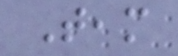Team
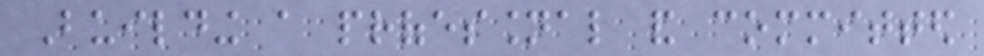Building a professional and committed
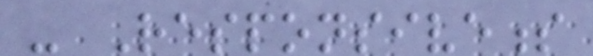- Responsiveness
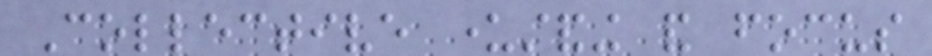Collective understanding and focus
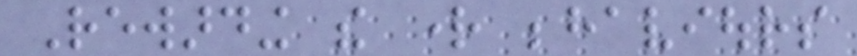Rewarding the right behaviours
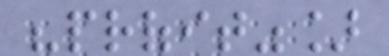"profit"]
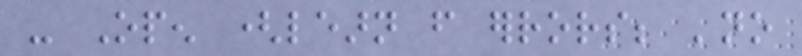- Open (learn from errors; 'no
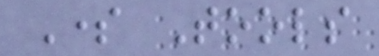Some Tools
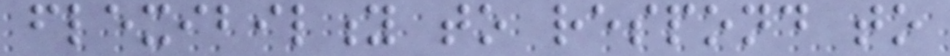flexibility to respond to
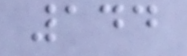144
